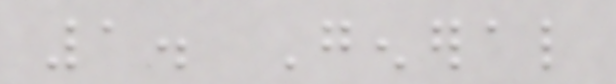1. General
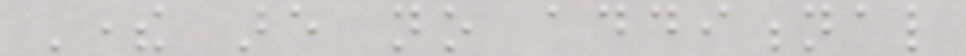There are no additional
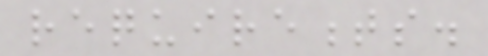requirements.
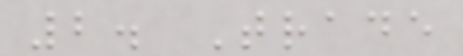2. Trade
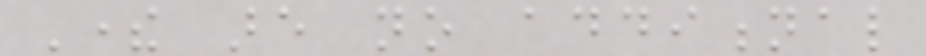There are no additional
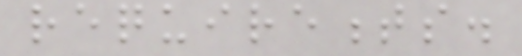requirements.
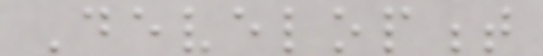Development
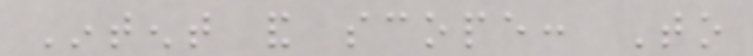Intent and scope: To
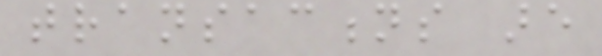transactions are
